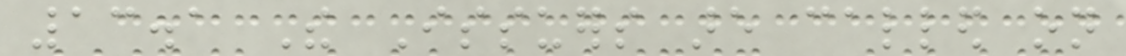13.1 The Issuers are called on
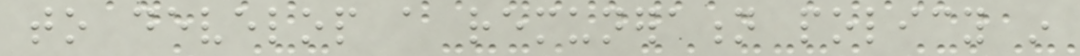to develop a remuneration policy in
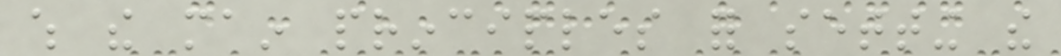which the main principles for setting the
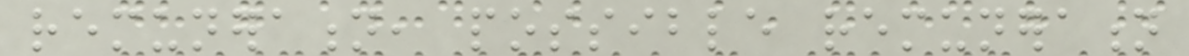remuneration, possible remuneration
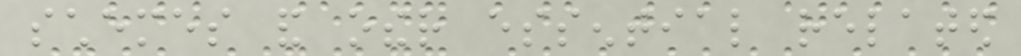schemes and other essential related
